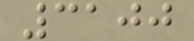3100
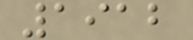1912
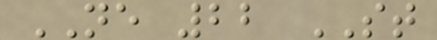NE 22 ST
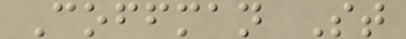Coffman St
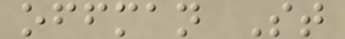offman St
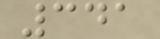341
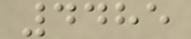4485
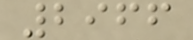2966
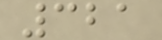321
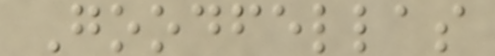Goodfellas
